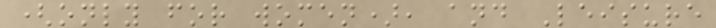(only for women), and Leisure
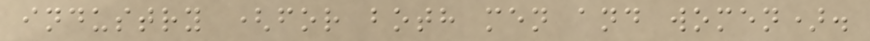industry (for both men and women).
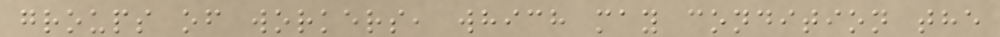groups of workers, which may condition the
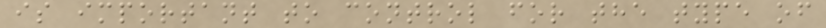is important to control for the type of
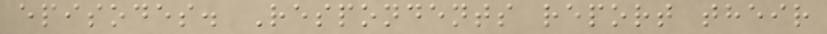episodes. Respondents report their
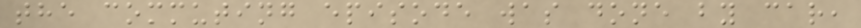the commuting episode was done by car,
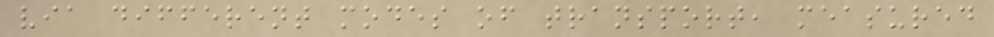via different modes of transport, measured
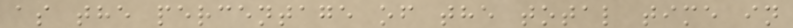as the percentage of the total time in
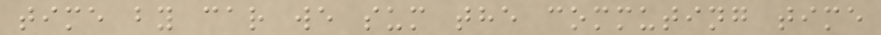time by car we sum the commuting time
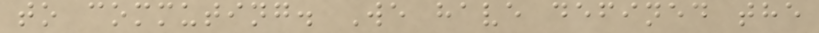to commuting. We have defined the
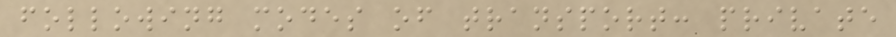following modes of transport: private
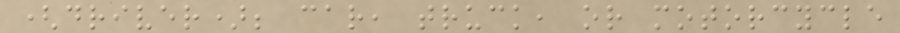(driver); car, truck, or motorcycle
